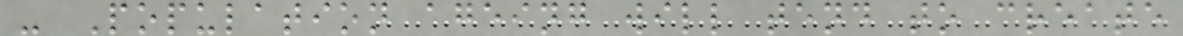- Population ageing will tend to create
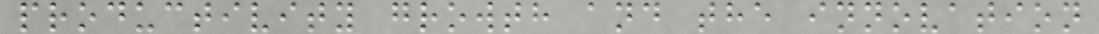productivity growth and the innovation
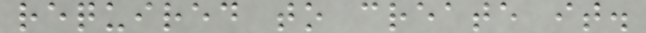required to create it.
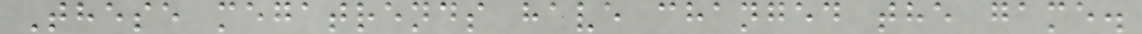These megatrends have changed the game.
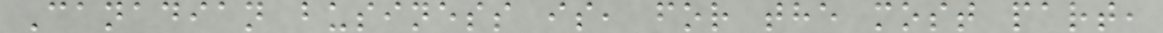Canadian business is, for the most part,
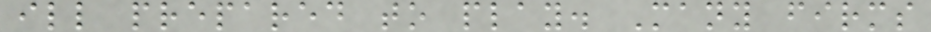ill prepared to play. Many firms
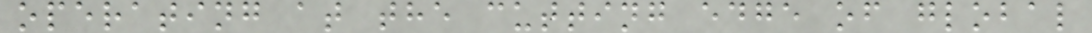operating at the cutting edge of global
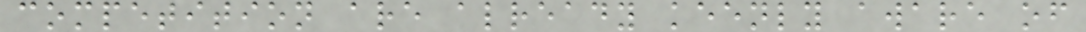competition are already keenly aware of
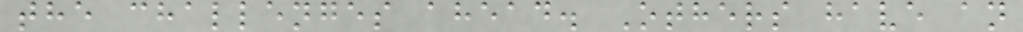the challenges ahead. Others have an
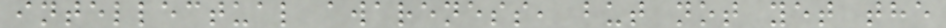intellectual awareness, but not yet the
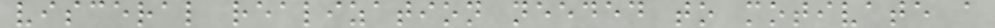visceral realization needed to motivate a
